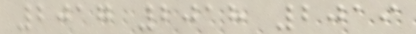2017 2018 2019
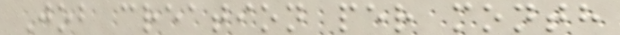Job creation per month
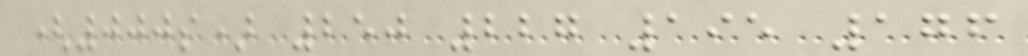(000s) 250 227 195 176
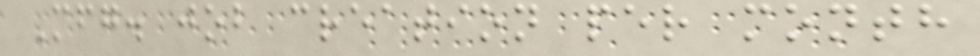Mfg. job creation per month
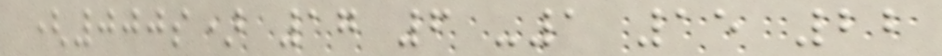(000s) 17 6 -1 15 22
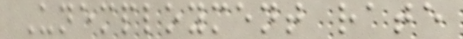Unemployment rate
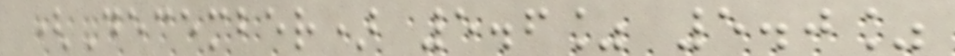(December) 5.6% 5.0%
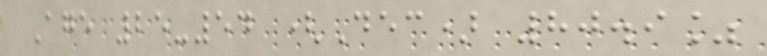Age 25-54 (Dec) 80.9%
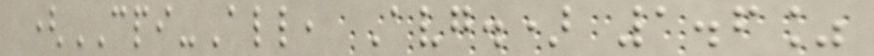(CPI-All, Avg.) 1.6%
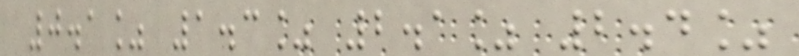0.1% 1.3% 2.1% 2.4%
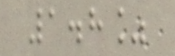1.8%
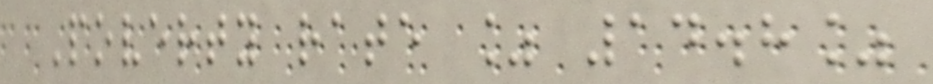Poverty rate % 14.8%
